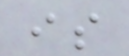is
